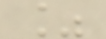%
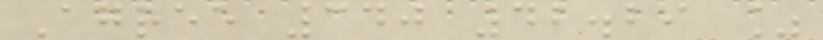Agree 340 42.29 %
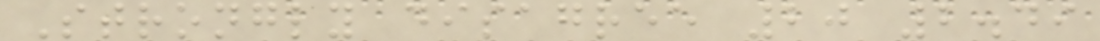Strongly disagree 20 2.49
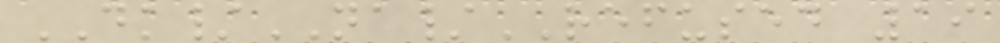DK/NA/REFUSED 19
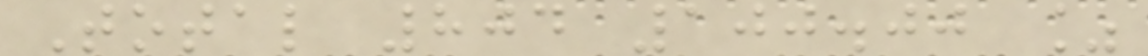Total 804 100.00 %
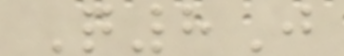Q8J
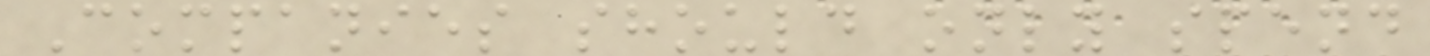Companies should only spend
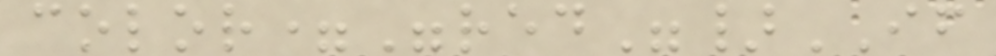color="red"}IF
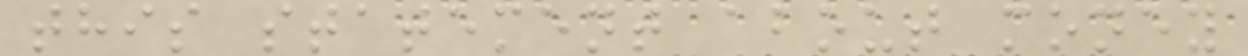this statement about money
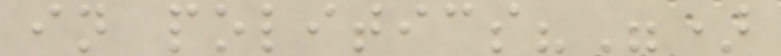in politics?")
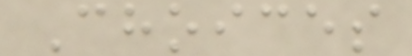Choices
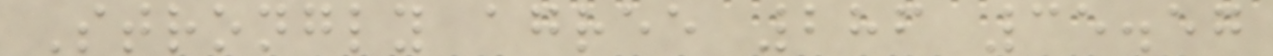Strongly agree 286 35.57
